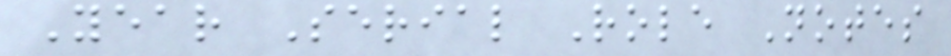Year Serial Role Notes
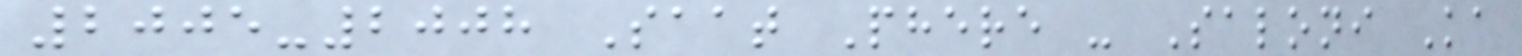2005-2008 Saat Phere - Saloni Ka
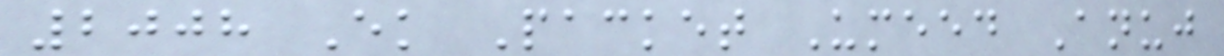2008 Ek Packet Umeed Anuj
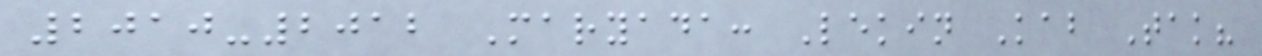2010-2012 Maryada: Lekin Kab Tak?
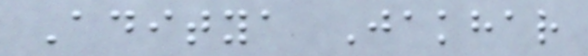Aditya Jakhar
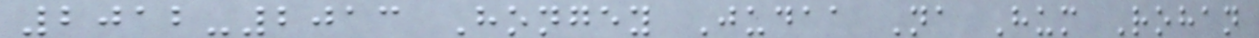2012-2013 Hongey Judaa Na Hum Rohan
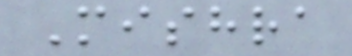Mishra
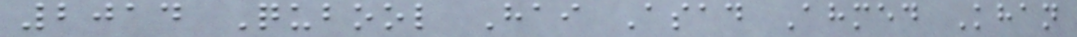2014 Qubool Hai Asad Ahmed Khan
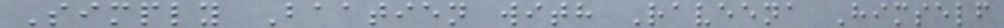Simply Baatien with Raveena Himself
